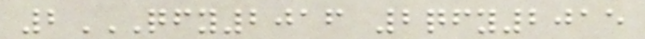2QFY2016 2QFY2015
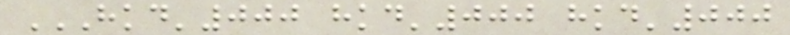HKD'000 HKD'000 HKD'000
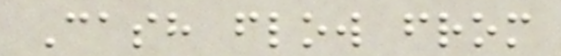Cash flow from
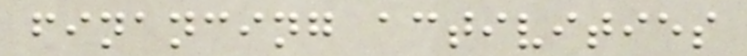financing activities
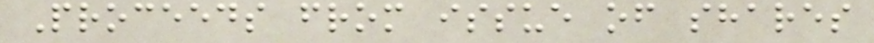Proceeds from issue of shares
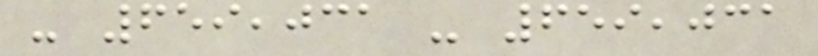- 659,031 - 659,031
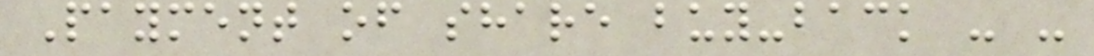Payment of share buy-back - -
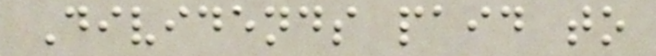Dividends paid to
